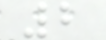2
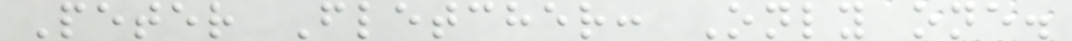Peter Fletcher: Only one.
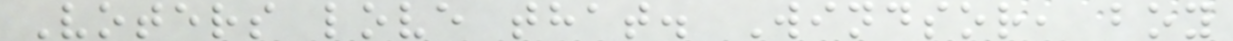Voters love that. Windsor, boy
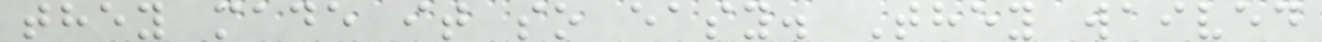they made it so easy. They waived
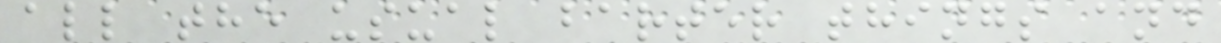all the usual barter things and
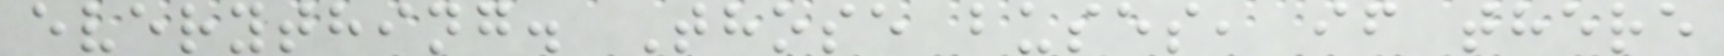everything. Those buses, if there
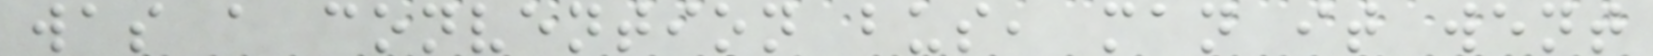was a convention bus, man it went
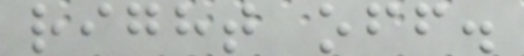right off.
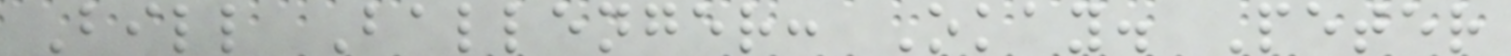Bill Ballenger: Okay. Peter
